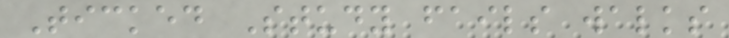Ticked Study fails walks
